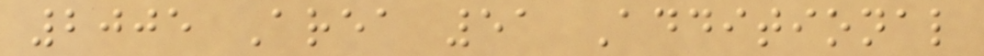2005 Area 51 Additional
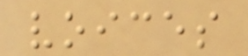voices
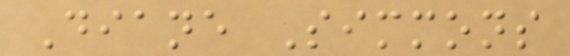Diane Simmons
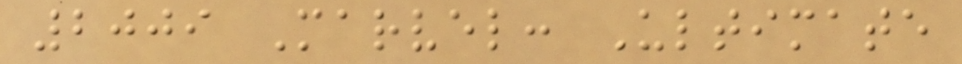2009 Marvel: Ultimate
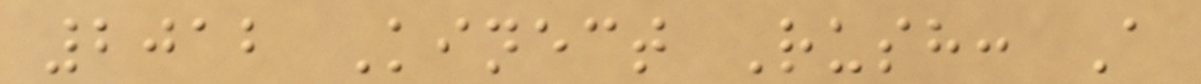2012 Kinect Rush: A
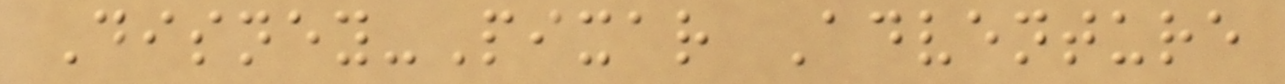Disney-Pixar Adventure
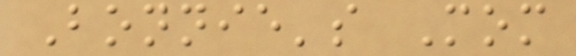Bonnie's Mom
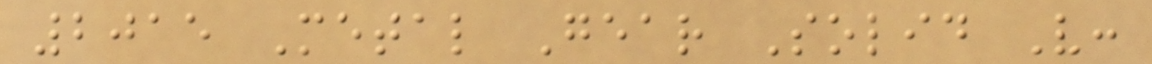2015 Metal Gear Solid V:
